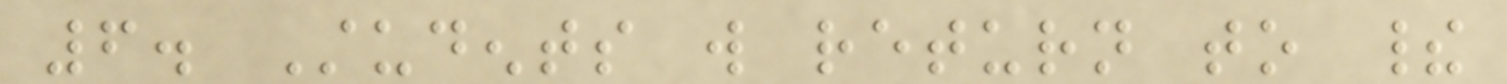6. Students will return to their
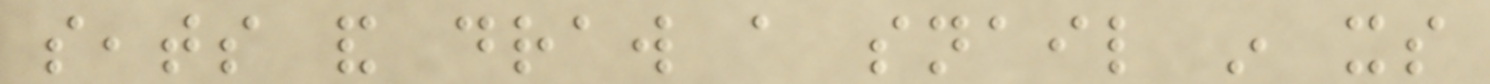seats and draw a snail in its
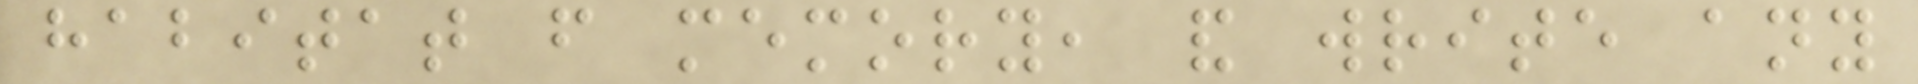habitat from memory, and write any
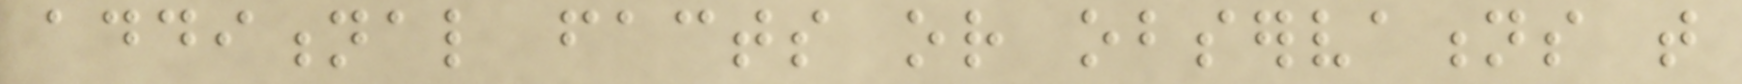additional facts or observations that
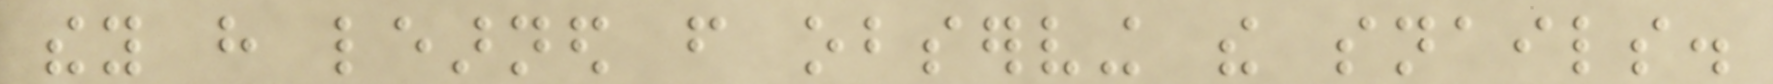they have learned from observing the snails.
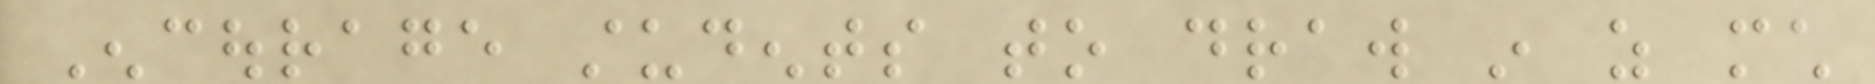Encourage students to draw in as much
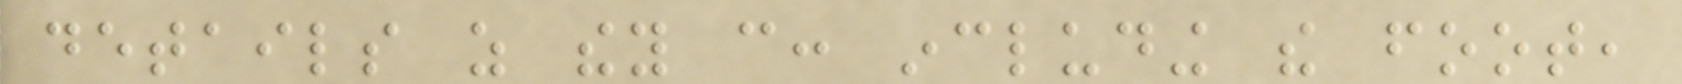details as they can: including the foot,
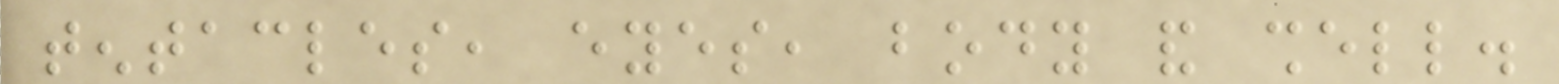tentacles, eyes, body and shell.
